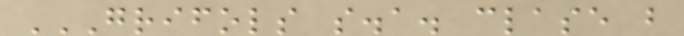GRIFOLS S.A. CLASE B
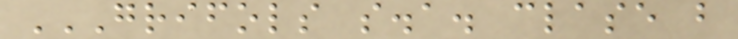GRIFOLS S.A. CLASE B
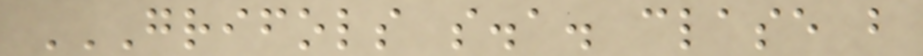GRIFOLS S.A. CLASE B
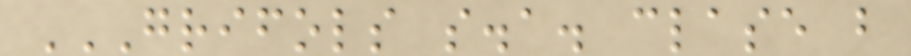GRIFOLS S.A. CLASE B
